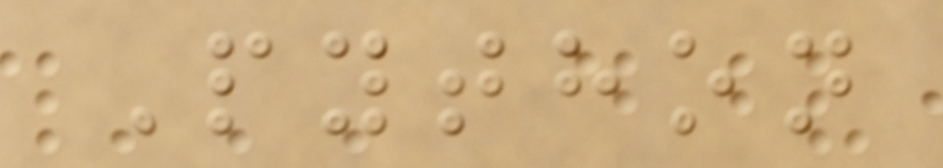Python
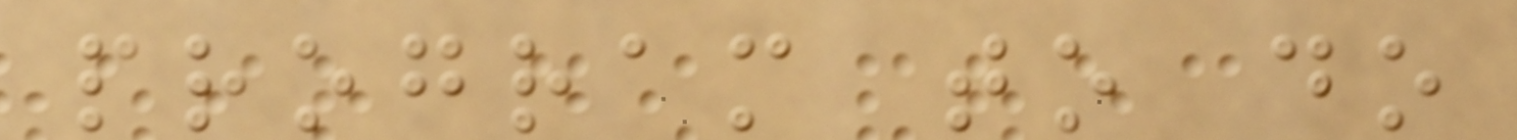program to do
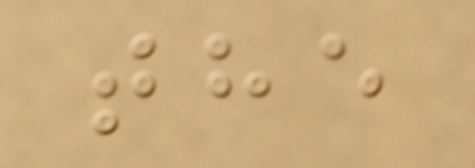the
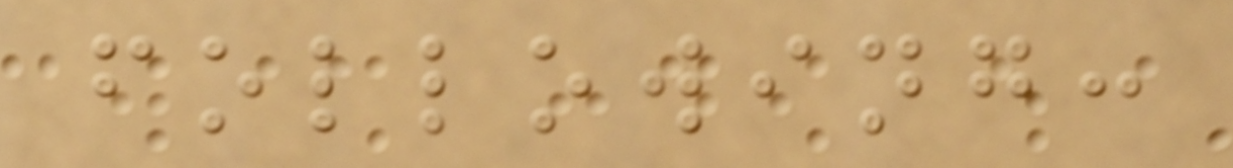following:
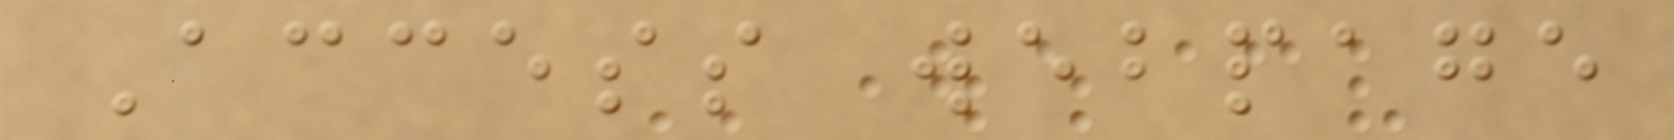Access webpage
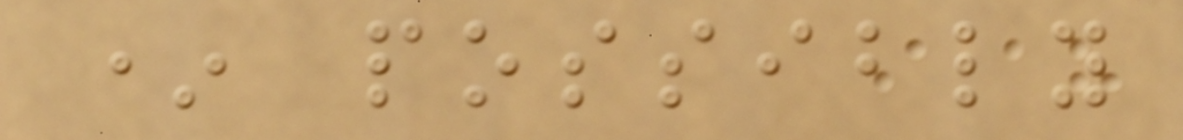* possibly
